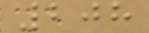208
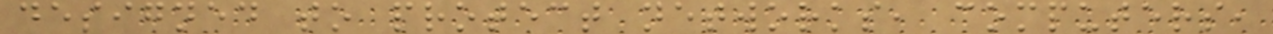designed to protect networks, computers,
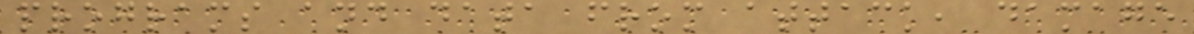programs and data from attack, damage
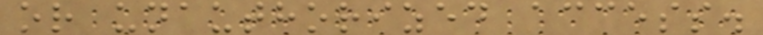or unauthorized access.
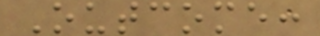Outcome:
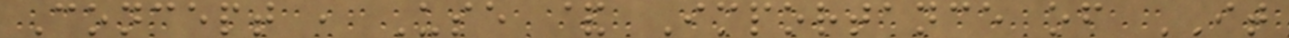Concept , Use & Importance of IT
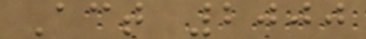Act 2000
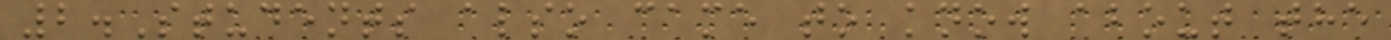2.Students also came to know about the
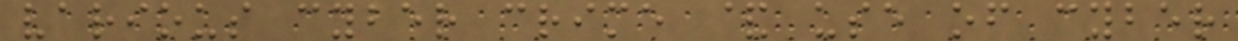various cyber crime & use of cyber
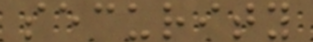security
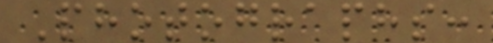Photographs:
